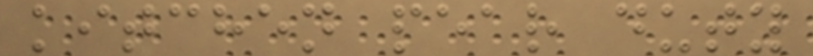kitchen pear duty
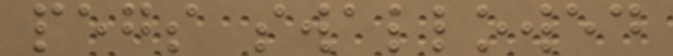pegs swallowed
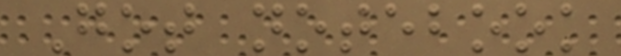Got notebook
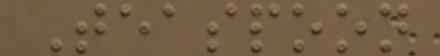Teaspoon
